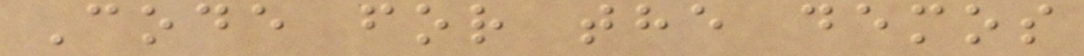Code for the demos
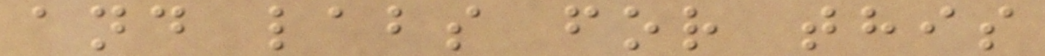and labs for this
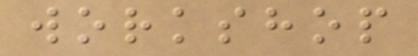workshop
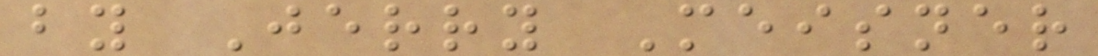by Jerry Meisner
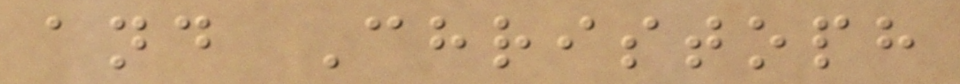and Christoph
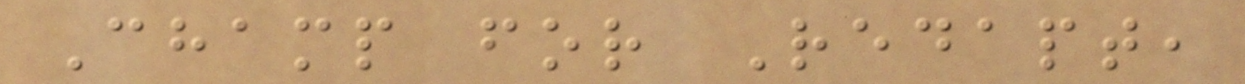Champ for Redapt,
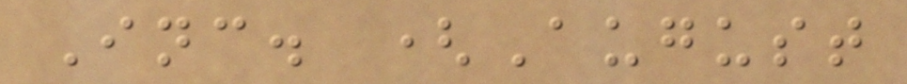Inc. (August
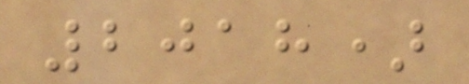2018)
